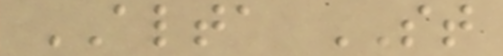ALTA ST
